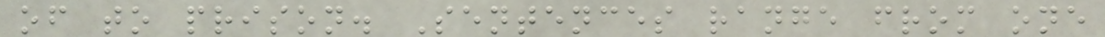of to prison. Sentences range from one
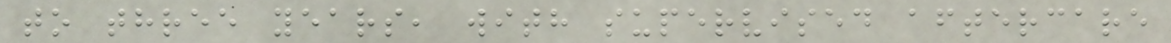to three years, with supervised aftercare
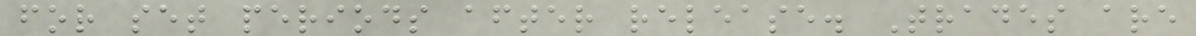for set periods after release. Trades are
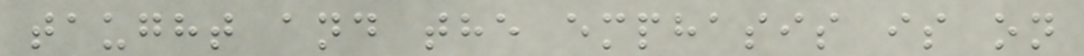taught and the emphasis is on
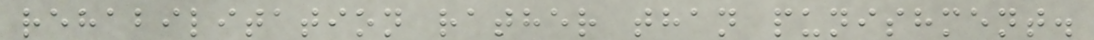rehabilitation rather than punishment.
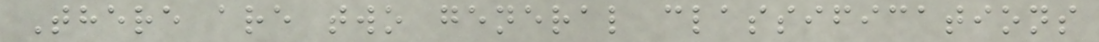There are two general classifications
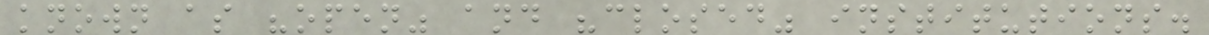known as "open" and "closed" institutions.
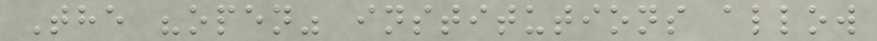The "open" institutions allow
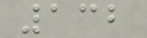132
